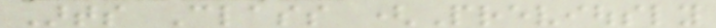Arts Class (Previously
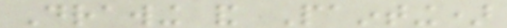Drawing and Painting)
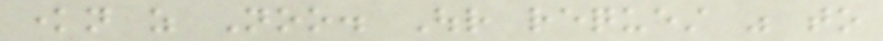known as Noo. Our request was to
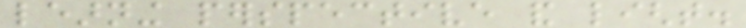learning perspective and light.
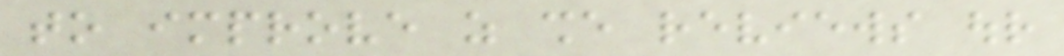to improve as she reviews our
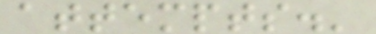attempts.'
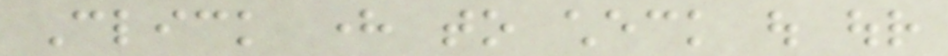Click here to check out our
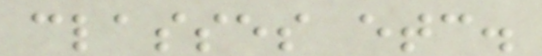classes etc.
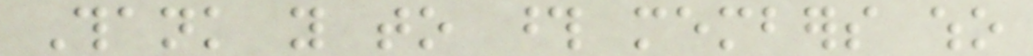Thank you to those members who
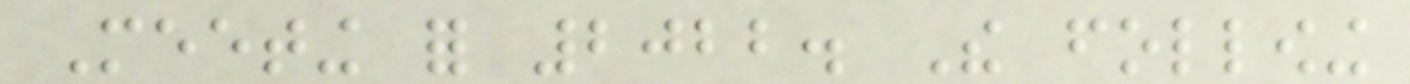Meeting for 2022. The following
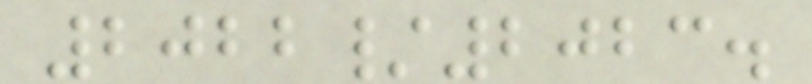2022/2023.
